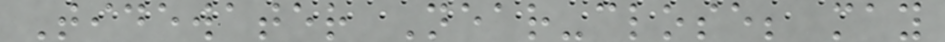Tidewater Near-close; may
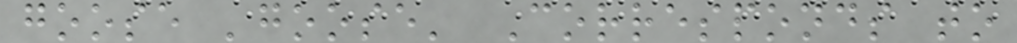goose 'goose' Corresponds to
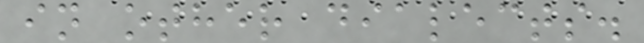in other dialects.
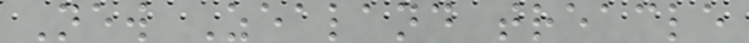New Zealand treacle
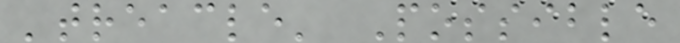'treacle' Possible
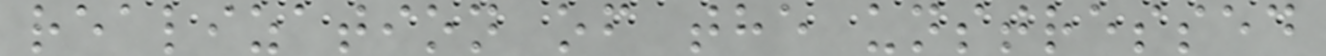realization of the unstressed
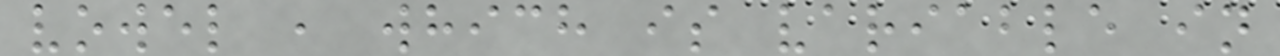vowel , which is variable in
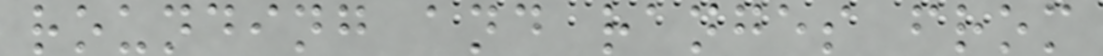rounding and ranges from
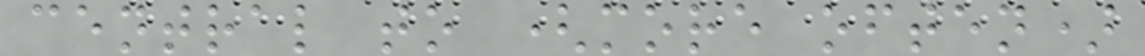central to (more often)
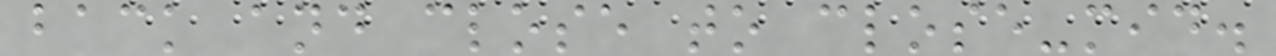back and close to close-mid.
